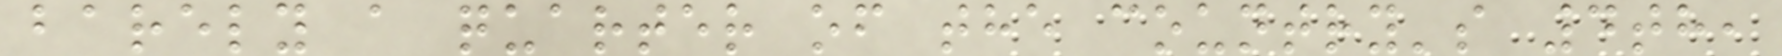barely a quarter of the country's 4th,
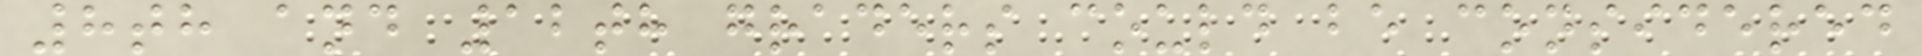8th and 12th graders could be considered
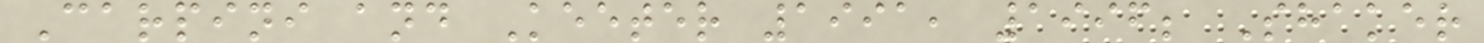Carpini and Keeter 1991, 1996; Shaker
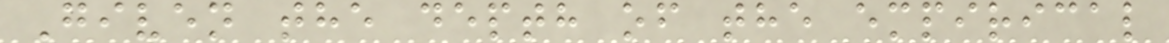Given the depth of the empirical
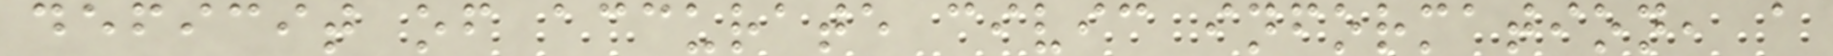deficit of accurate civic information, a
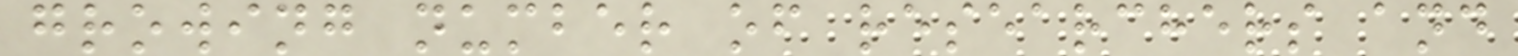growing number of researchers and
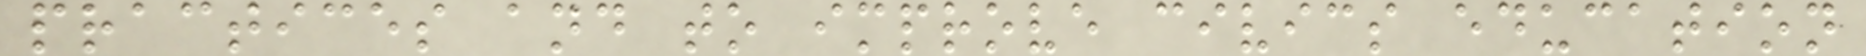practices and to improve civics education
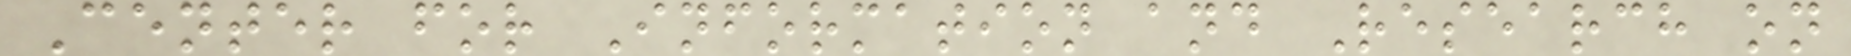Center for Information and Research on
